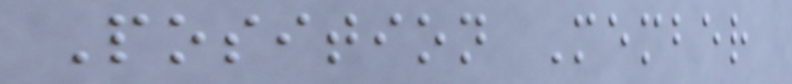Position Member
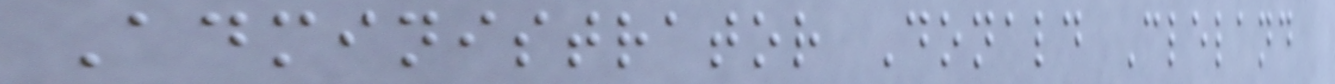Administrator Donald Cleland
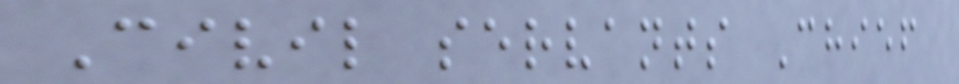Civil servants Chief
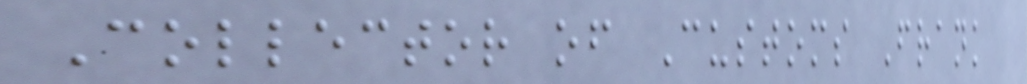Collector of Customs Frank
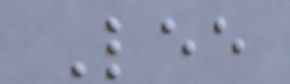Lee
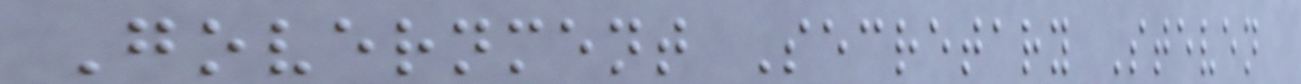Government Secretary Steven
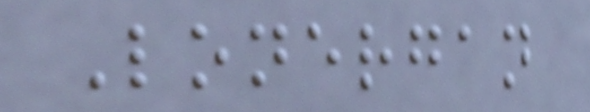Lonergan
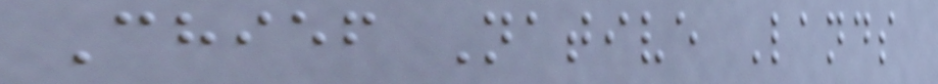Chief Native Lands
